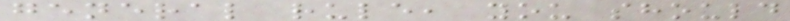general rule, you should
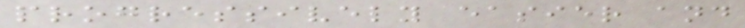progressively easier and
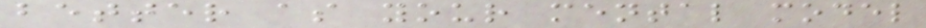better as your mental model
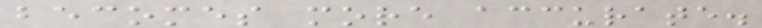becomes more accurate.
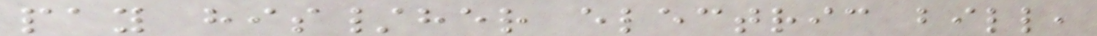pay his/her electric bill,
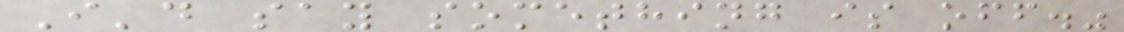I'd say something is off."
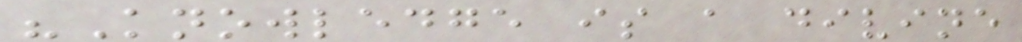"Knowledge is a divine
